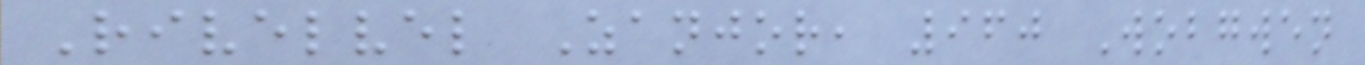Rivelvel Zanjor, 960 Wobgwen
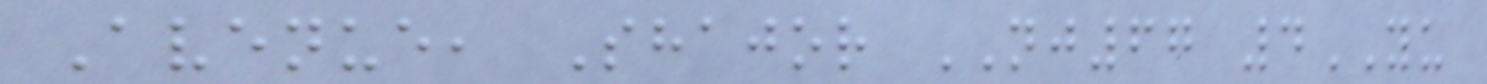Avenue, Shajor NJ67 4YU
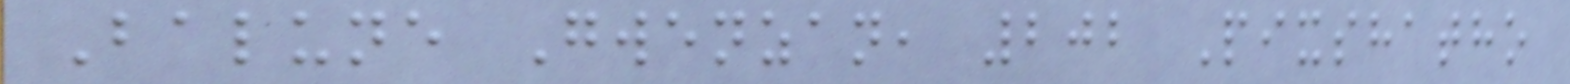Balune Gwenzan, 202 Pixshatho
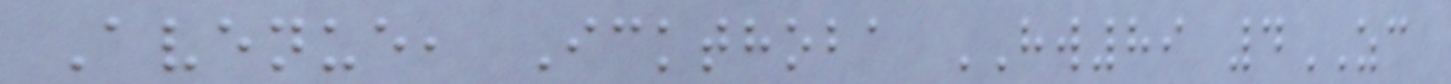Avenue, Ickthoba HW89 4ZC
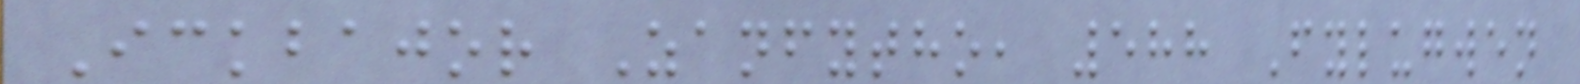Ickbajor Zanfytho, 588 Fylugwen
